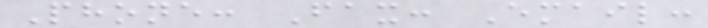Phone: Fax: Email:
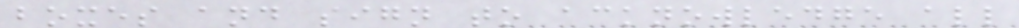boxes and sign to acknowledge all
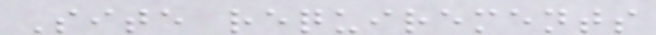Site requirements
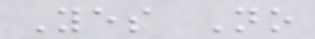Yes No
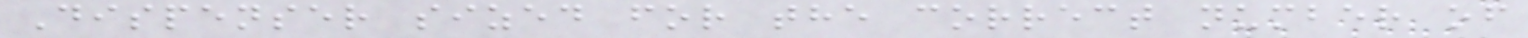Dispenser sized for the correct number of
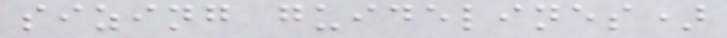sizing guidelines)
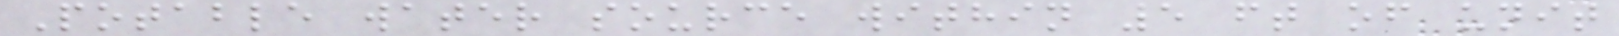Potable water source within 5 ft of unit
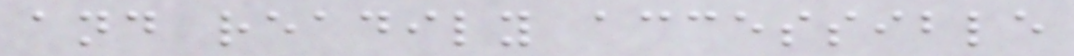and readily accessible
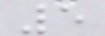5
